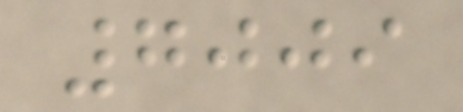7009
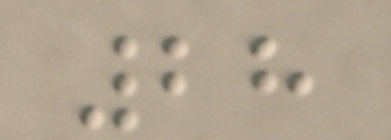28
